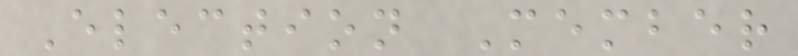Election Member
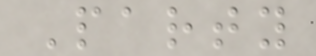Party
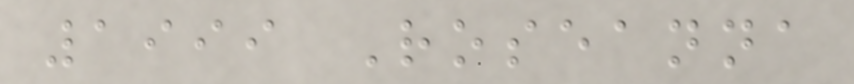1999 Roseanna
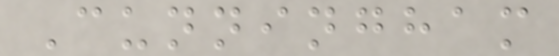Cunningham
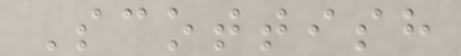Scottish
